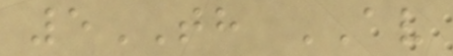5TH AV
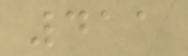411
